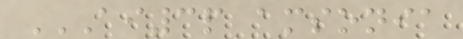AI3P AMSONIA
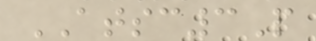ATSC3P
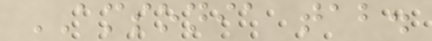AMSONIA tab.
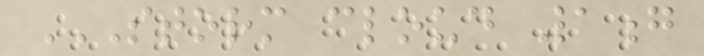STORM CLOUD 1G
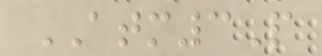ATM3P
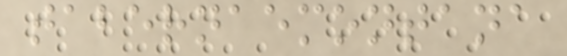tabernaemontana
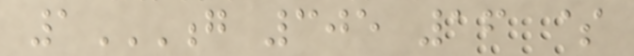1G 305 16 $
